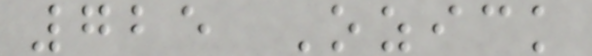725 Ozick
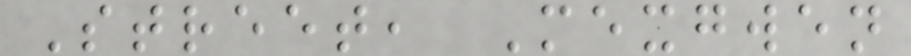Street, Mexgwen
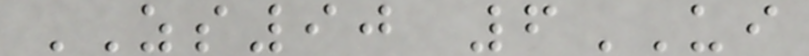ZS90 6UI
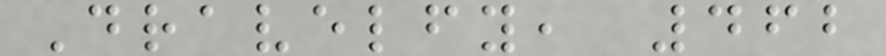Dravelfy, 462
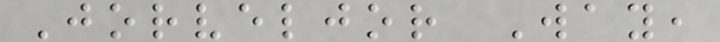Jorveljor Way,
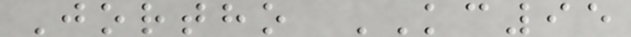Jortho KC95
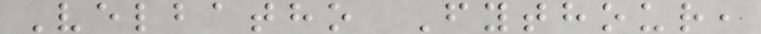Velbatho Fythour,
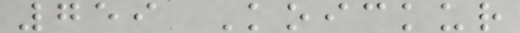759 Koickur
